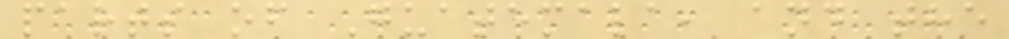parts of Guatemala, and the
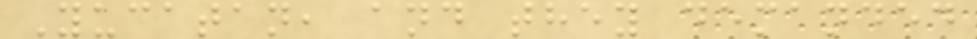Yucatan, and they demanded
